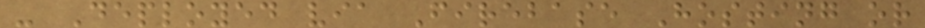- Deployed via Firebase Hosting or
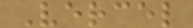Vercel
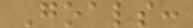Goals:
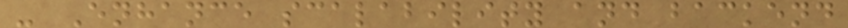- Enhance scalability and backend
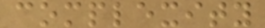complexity
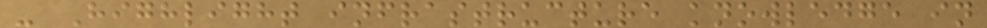- Highlight infrastructure knowledge in
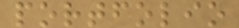portfolio
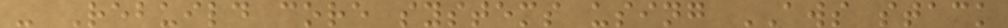- Rebuild core systems using AWS stack
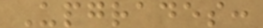Upgrades:
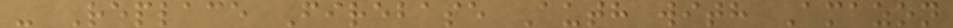- Replace Firebase Auth with Amazon
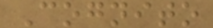Cognito
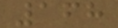168
